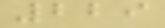229
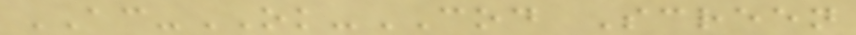AC-OK-COD Screen
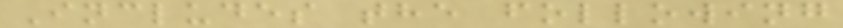Includes the following
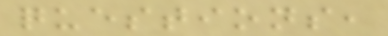questions,
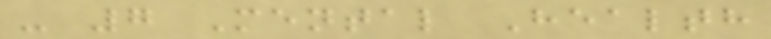- 7 Mental Health
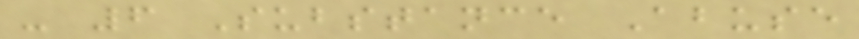- 6 Substance Abuse
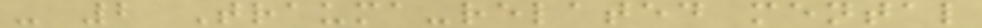- 2 Trauma-related mental
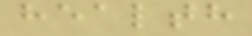health
